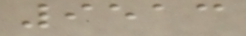9513
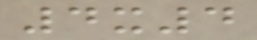4x4
